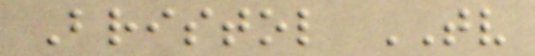Bristol TV
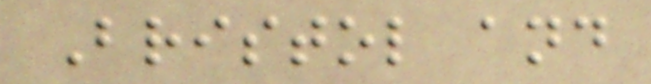Bristol and
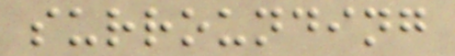surrounding
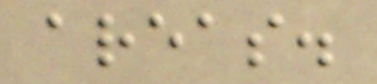areas.
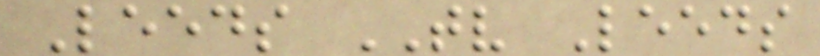Leeds TV Leeds
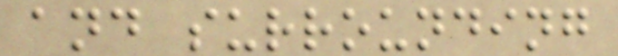and surrounding
